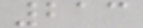213
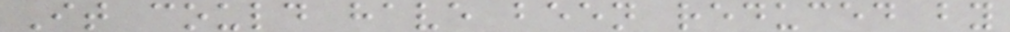It could have been reduced by
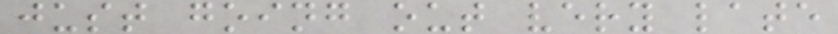just going out very late
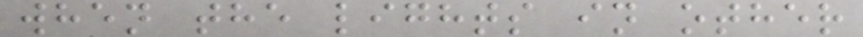when the lights in other
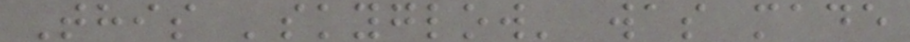This 'skyglow' was made
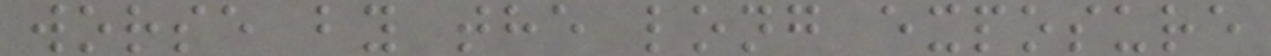worse by the long exposure
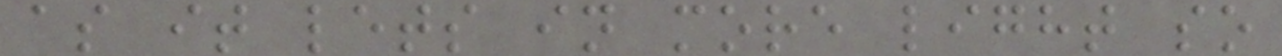as it lets in more light so
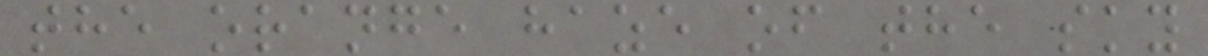the orange haze of the sky
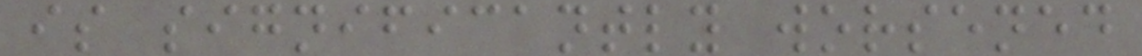is significantly worsened
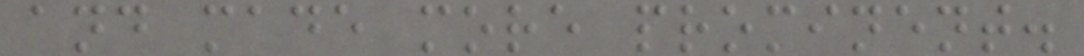and made more prominent.
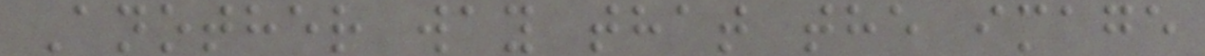Another way that the image
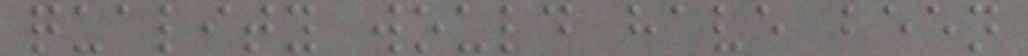quality would have been
